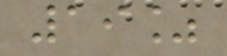19%
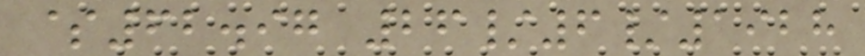$62.97 26/6/1928
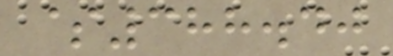$388.40
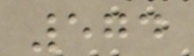574
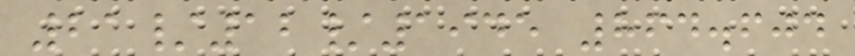21/12/1945 864.604
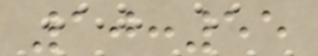10:55
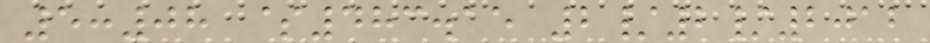5:08 $483.15 2/2/2012
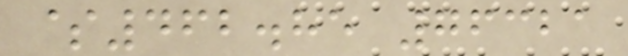$462.85 76321
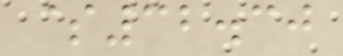$32.30
